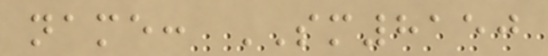name: SM8150
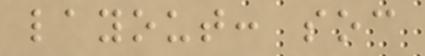layout: soc
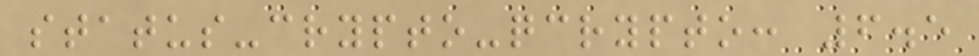status-crypto-qcrypto: 6.5
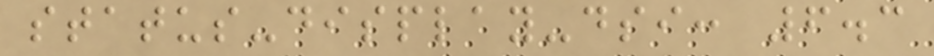status-display-dsi: 6.3
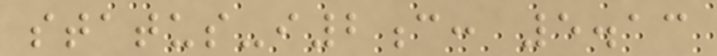status-i2c: 5.13
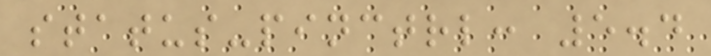status-pinctrl: 5.4
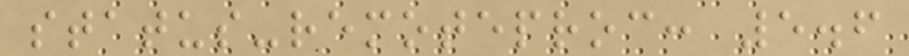status-remoteproc: 5.6
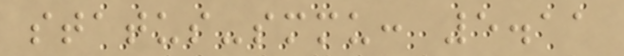status-smmu: 5.11
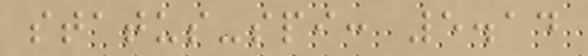status-spi: 5.14
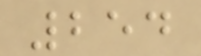254
